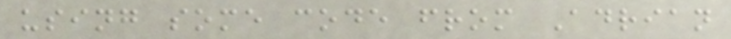using some code from Adrian
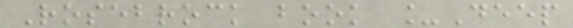Rosebrock book _Deep
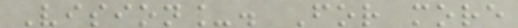Vision_. For more
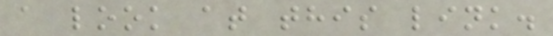a look at this link.
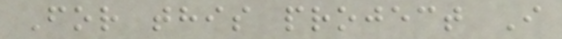For this project I
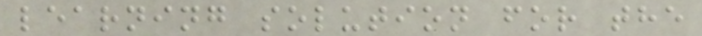learning solution for the
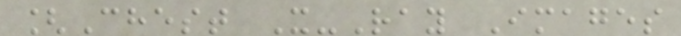[Chest X-Ray Images
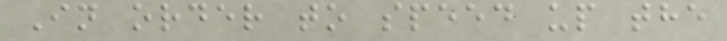In order to speed up the
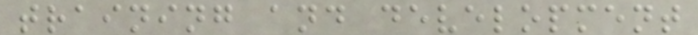training and development
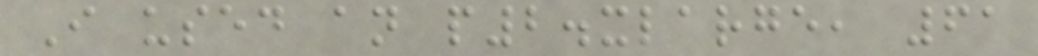I used an p2.xlarge, 61
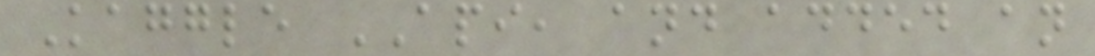Kaggle API, and added an
